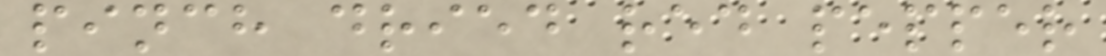pinch dried red pepper
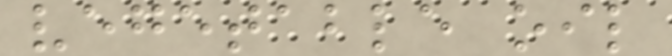vegetable oil
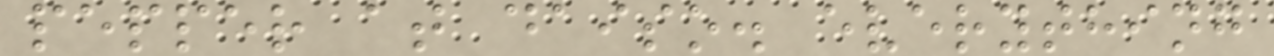pepper at daiso. everything
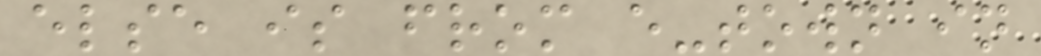else is from e-town in
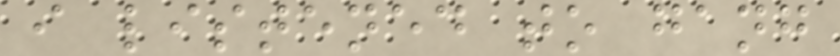i listened to gang
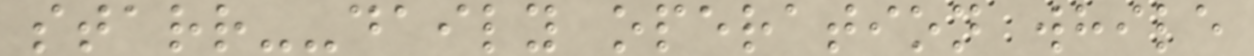starr--daily operation while
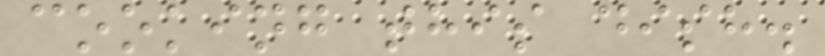cooking this dish.
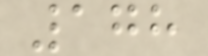178
